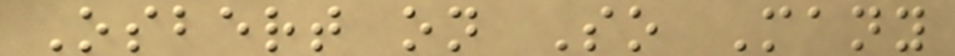Osbert on So Many
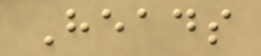Heads
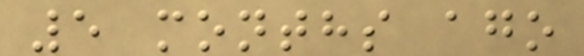5 months ago
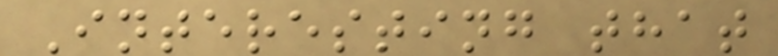Interesting that
